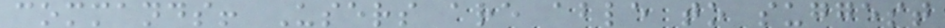commands! Users are able to suggest
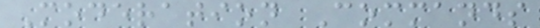Moderation Commands
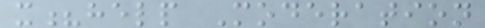x?help Moderation
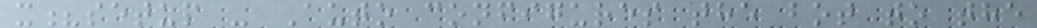x?setup - Auto configures the bot to the
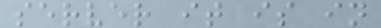server it is in
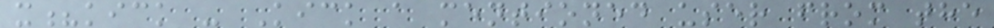x?kick - Kick a mentioned user from the
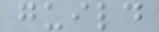guild
